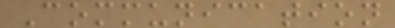Communication
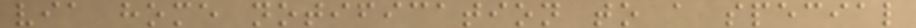via home notification to a special
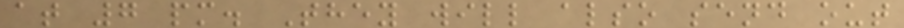at 7 pm. They will also send out
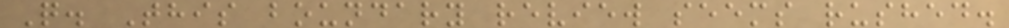Q. This boundary review seems rushed.
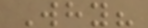Why?
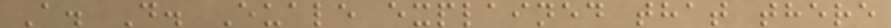A. D. Euale explained that there
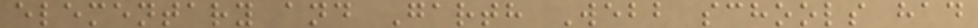elementary and Garth Webb schools had
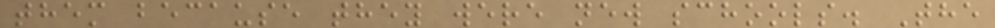them because they were new schools. The
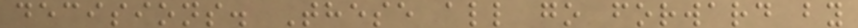decisions. These all go forward by
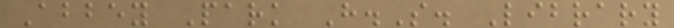Abbey Park H.S. Library
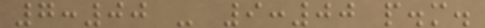7:00 - 9:00 p.m.
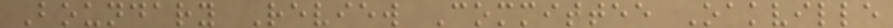Boundary Review Committee Oakville
